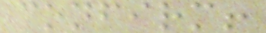confirm!
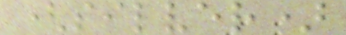(silver)
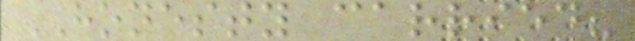HONESTY carried?
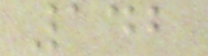142
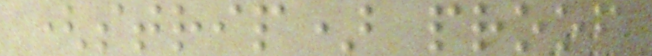(strip) proof
